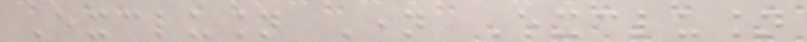Exclusion Name Exclusion
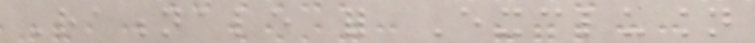Rationale for Exclusion
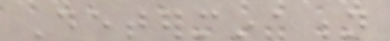Determination
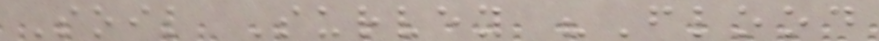Soil Survey "Flood
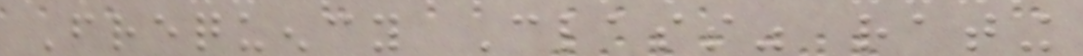Frequency Class" rating
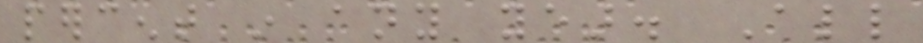percent in any year. All
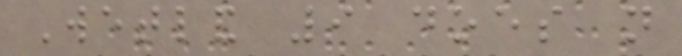Wetland 9 does not
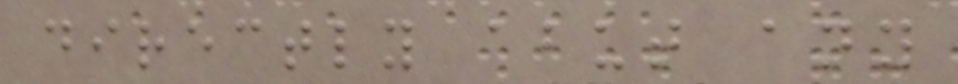directly abut any
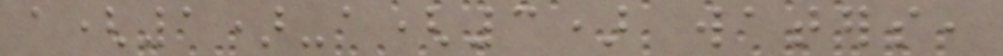a(1)-a(3) waters,
